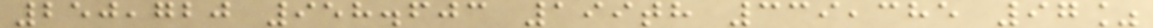250,720 958.603 199th 339,385 97%
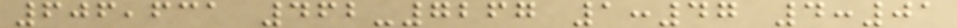606,631 462-7267 1:47 4:01
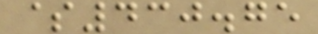$430.75
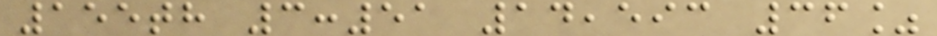155th 3:51 14,593 36%
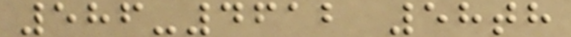586-4612 58th
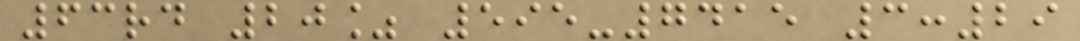63rd 20% 595-7415 3:29
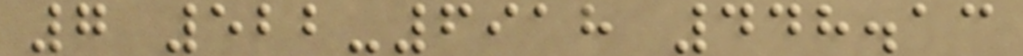7 522-6918 448.13
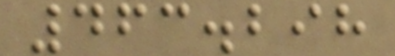463.298
